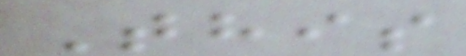This
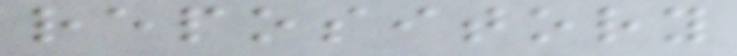repository
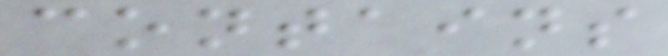contains
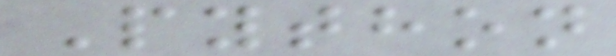Python
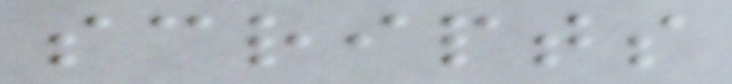scripts
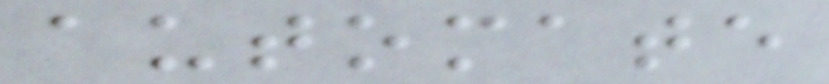automate
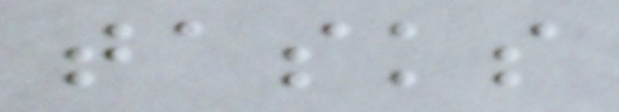tasks
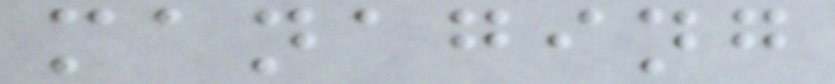managing
